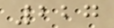227
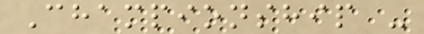Championship -
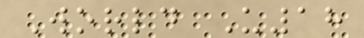World U18
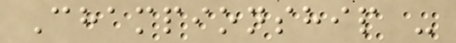Championship -
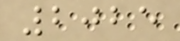2025
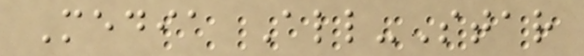Media All-Star
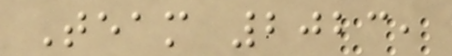Team 2023,
